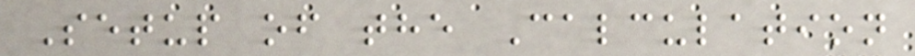Setup of the Calculation
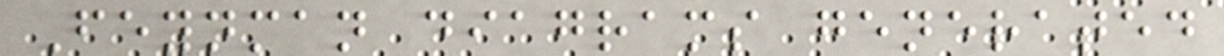Feynman diagrams generated
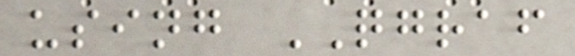using QGRAF
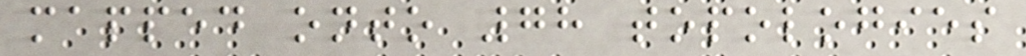mapped onto 78 topologies
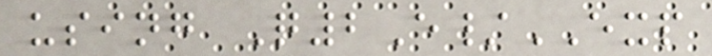using Q2E/EXP
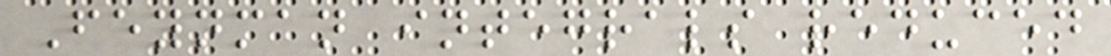Feynman integrals reduced
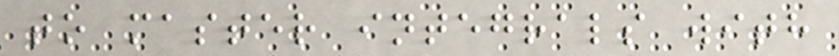to master integrals with
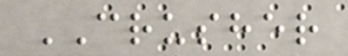CRUSHER
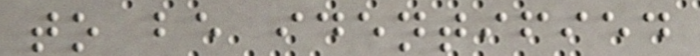to be identified
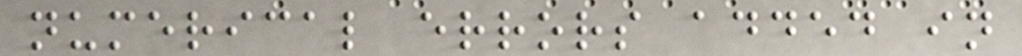numerical errors added in
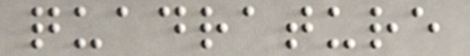quadrature
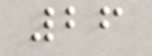26
